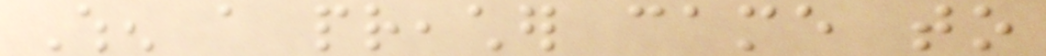When a preacher came to
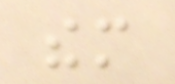them
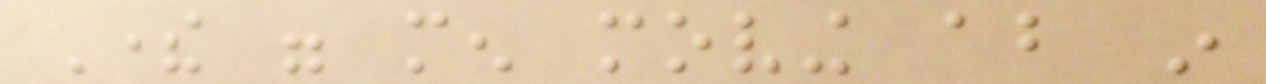There were men moving about in
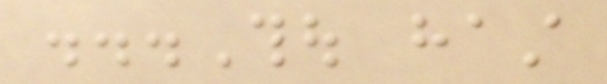...Thou hast
